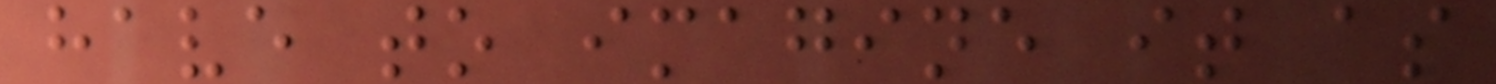have to imagine it as
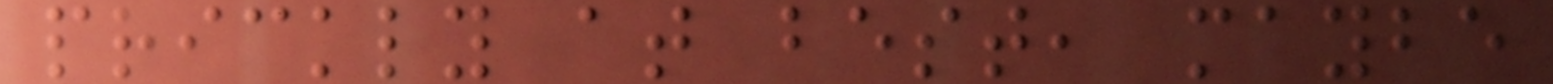prickly at best, maybe
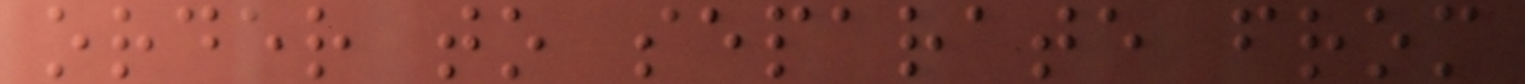order to separate from
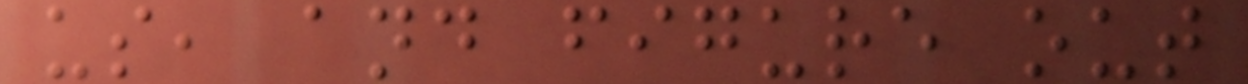us, and figure out
